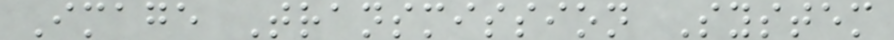Image Transmission System
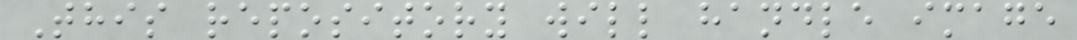This repository will handle image
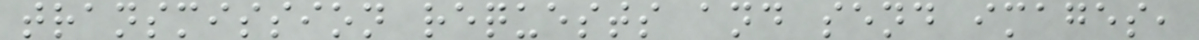transmission requests and send images,
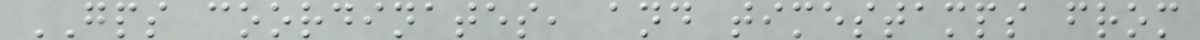GPS coordinates, and timestamps from
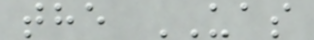the UAS
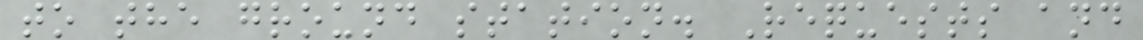to the ground station. Requests and
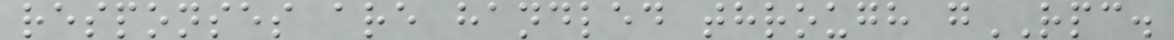responses are handled through gRPC.
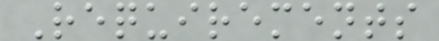Requirements
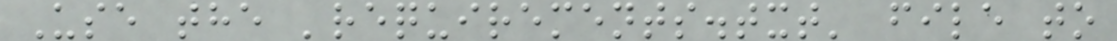Use the 'requirements.txt' file to
